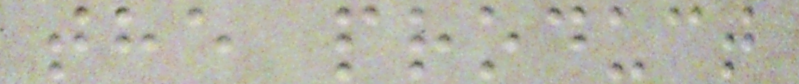the product
